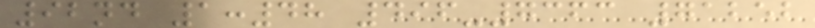92nd 1:48 496-7363 71252
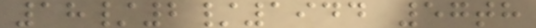18/2/1944 57th
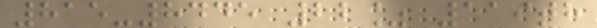815-8445 22% 119th
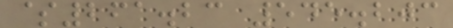$261.23 545.203
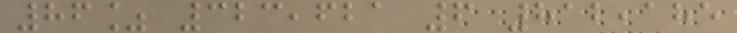86% 323,621 6 812,185
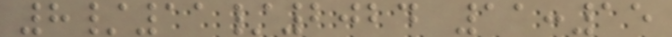8/11/2024 11:15
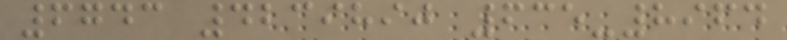6743 4239890 635-8964
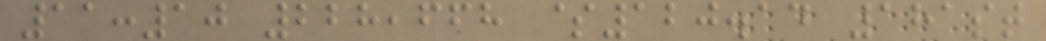11:10 228,668 $120.14 181st
